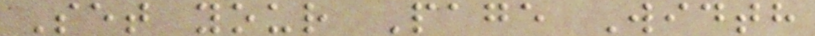Set your Page Width
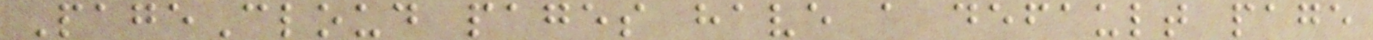PageCloud pages have a default page
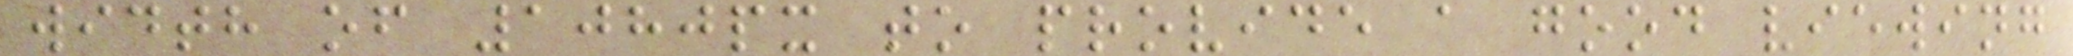width of 1080px to provide a good viewing
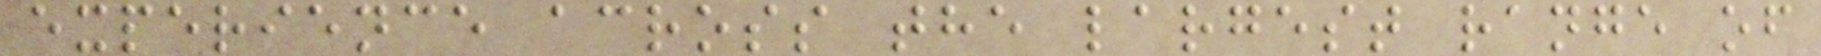experience across the largest range of
